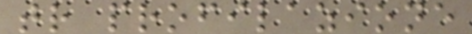tr profilazione
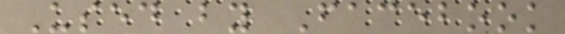Used by Facebook
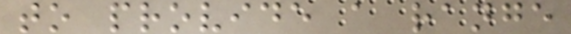to provide a range
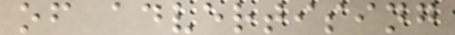of advertising
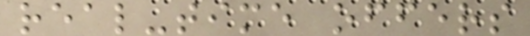real-time offers
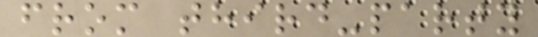from third-party
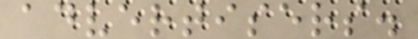advertisers.
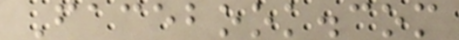Facebook.com
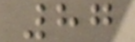87
